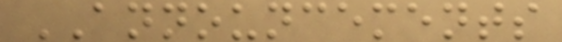ANNOUNCEMENTS
